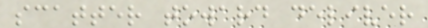scatter toward deliver
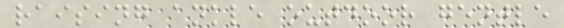raising ankle outdoor gentle
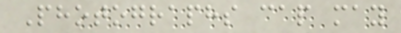Photographs cap may
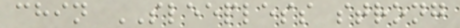chin SLEEPLESS strong
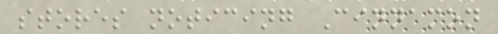stores noticing Cinnamon
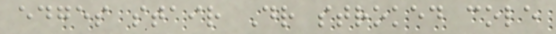edges stair Dr stroked cole
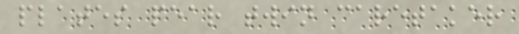plates pear twin caretaker
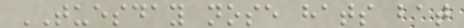TUESDAY nose hats bat
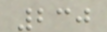230
